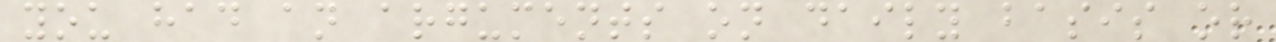you had an arguments on daily basis or
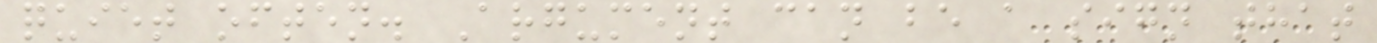quiet often. Argument can be a sign that
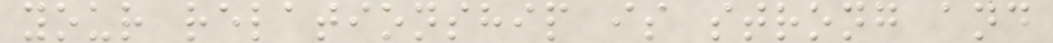your relationship is strong and
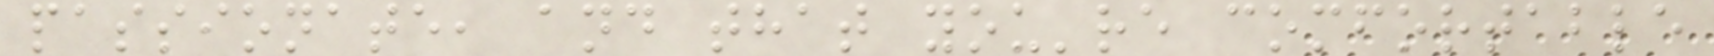passionate, and that you're comfortable
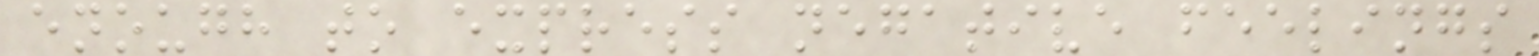enough to express negative feelings
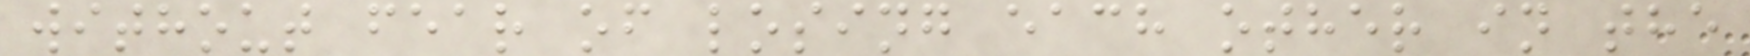without fear of losing each other in the
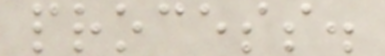process.
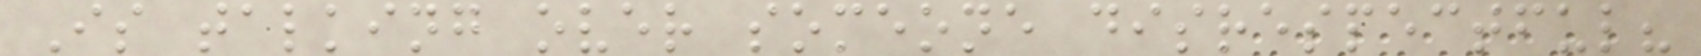Is talking over someone disrespectful?
